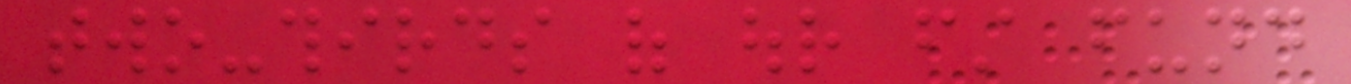two-thirds of our first fund
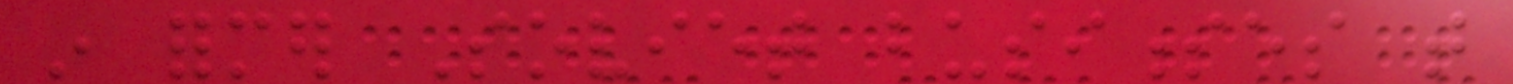in former Soviet businesses that
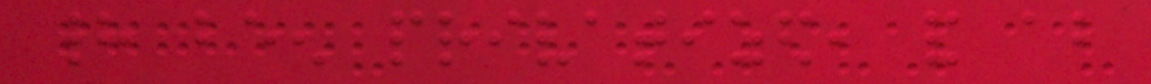had been privatized, and about
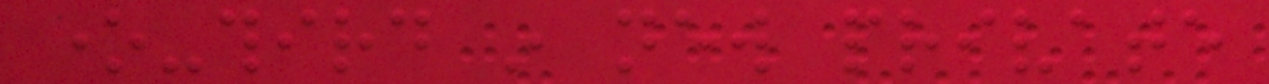one-third in new private
